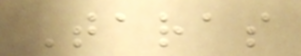Taras
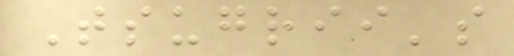Tsugrii's
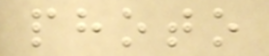photo
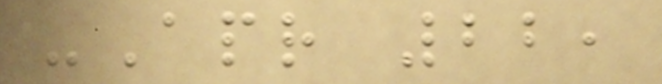-Apr 22,
